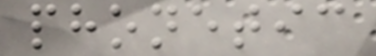phonetic
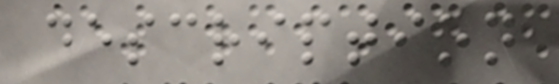description
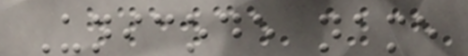Unicode name
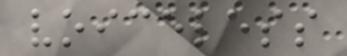voiceless
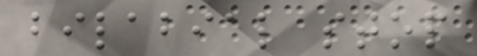bilabial stop
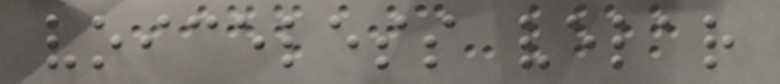voiceless velar
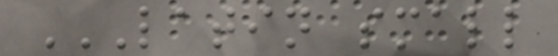LATIN SMALL
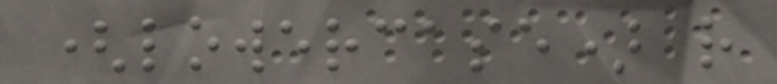(lowercase) r
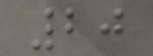20
